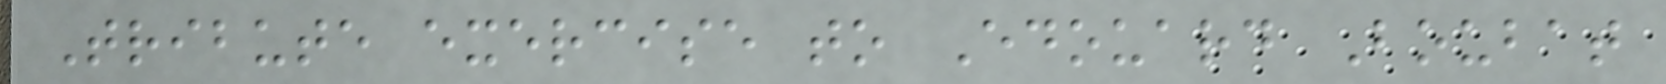Tribute exercise to Edouard Boubat
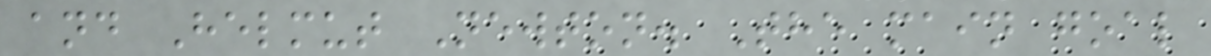and Helmut Newton. The main goal
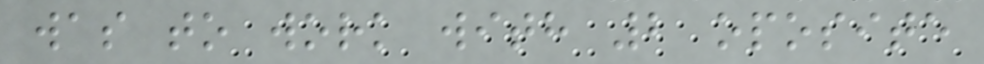was to work with 2 oposite
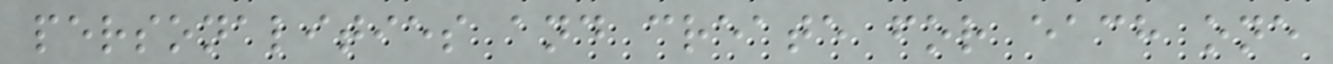personalities and create for each one
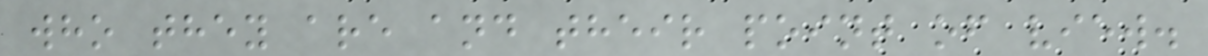who they are and their point of view.
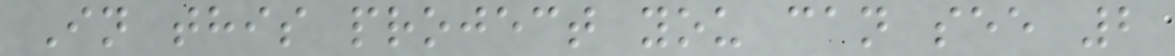In this project you can see 2
